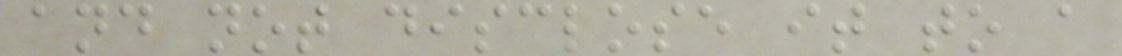and not disclose it to a
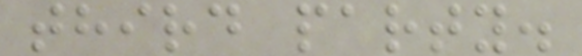third party.
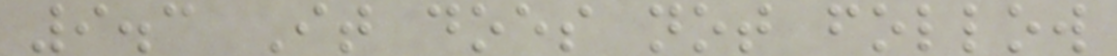9.3 It does not follow
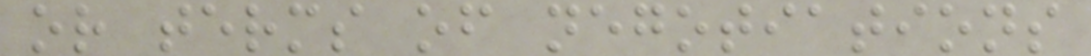or terms of negotiations
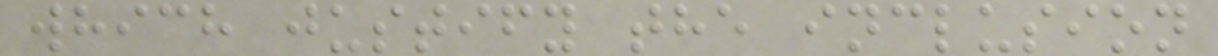which justify the inclusion
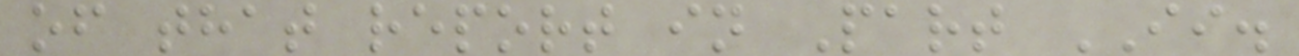of that report in Part II.
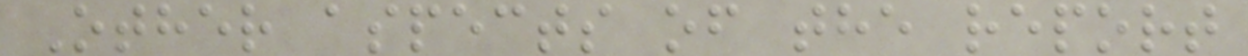Other aspects of the report
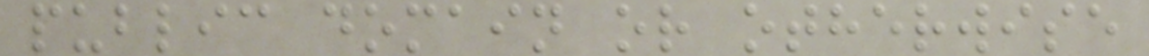public domain or otherwise
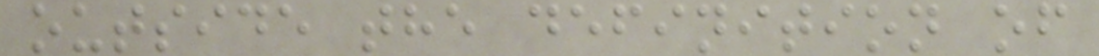outside the definition of
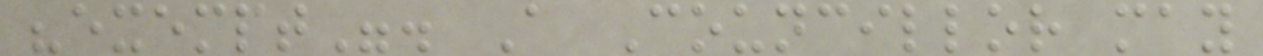"exempt". A Councillor may
